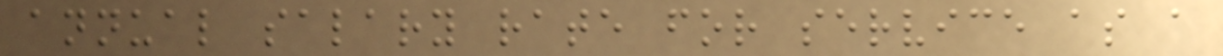annual salary rate for service as a
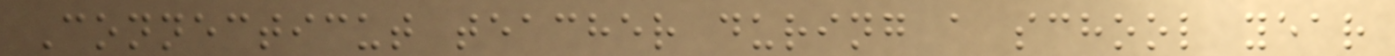Connecticut teacher during a school year
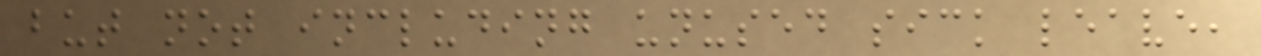but not including unused sick leave,
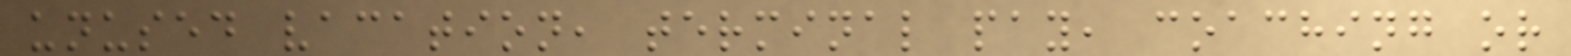unused vacation, terminal pay, coaching or
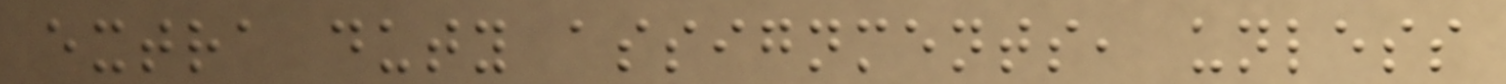extra duty assignments, unless
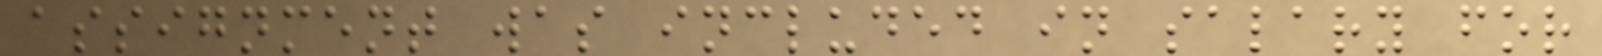assignment was included in salary for
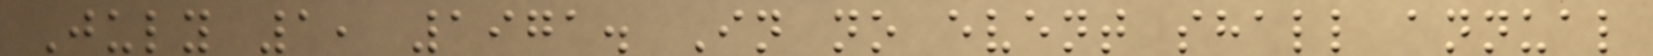July 1, 1971. In no event shall annual
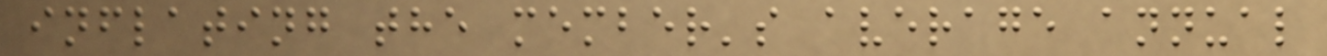inflating the member's average annual
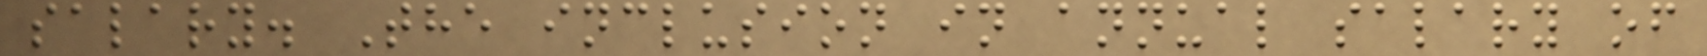salary. The inclusion in annual salary of
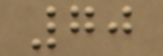70
